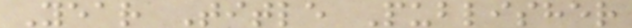Year Title Publisher
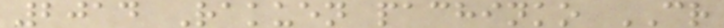2014 Rakuen pachinko CR
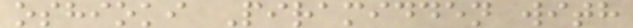oshioki Piramidden with
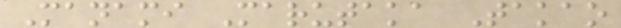Manami Marutaka Takao
